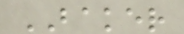BAKER
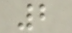2
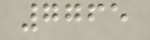7765
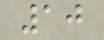10
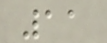11
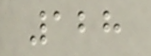128
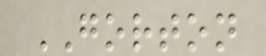GORTON
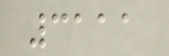3111
